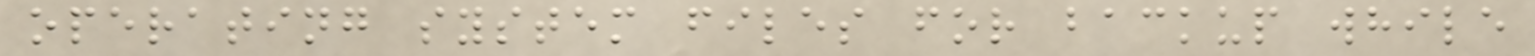operating system files for backup while
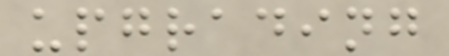upgrading
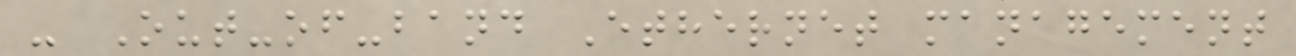- Out-of-band Ethernet management
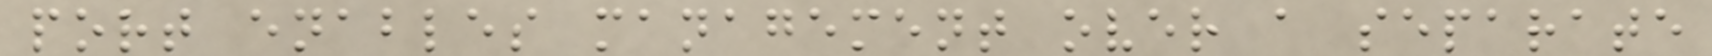port enables management over a separate
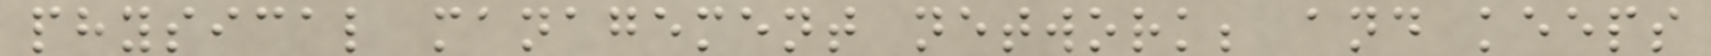physical management network; and keeps
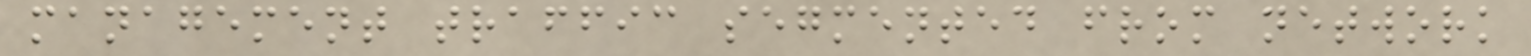management traffic segmented from network
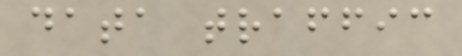data traffic
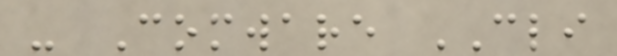- Comware CLI
